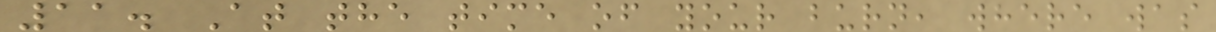11. At the time of your burn, where was
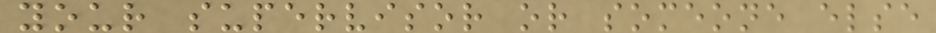your supervisor or someone else
